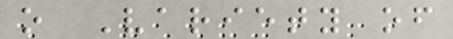o Variety of
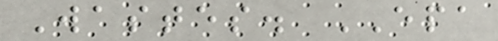Wastes. EPA
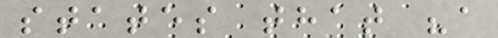states that "a
